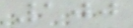100
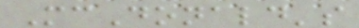McDonald's
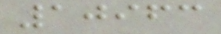10963
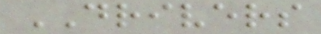DRIVERS
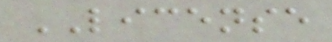LICENSE
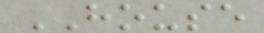HOUSE
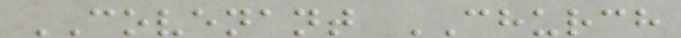COVENANT CHURCH
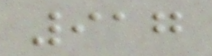917
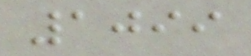1099
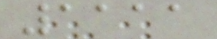1111
